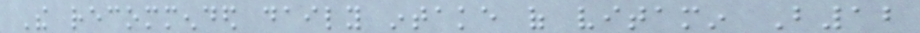The recommended daily intake of vitamin B12
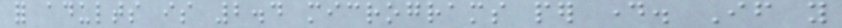for adults is 2.4 micrograms per day. If you
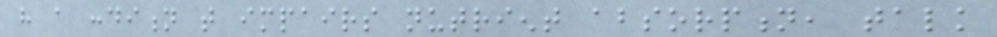have a condition that impairs nutrient absorption, talk
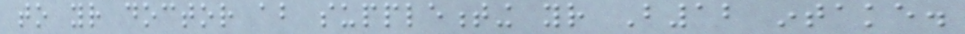to your doctor about supplementing your B12 intake.
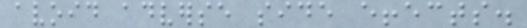avoid adverse side effects.
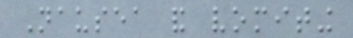Nausea and vomiting
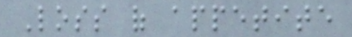Loss of appetite
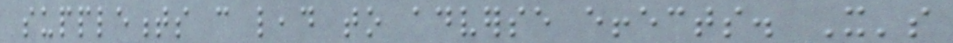supplements can lead to adverse effects. It's
